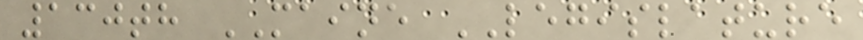130th MAINE LEGISLATURE
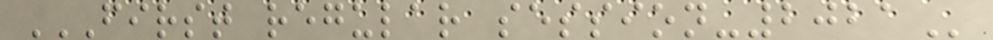FIRST REGULAR SESSION-2021
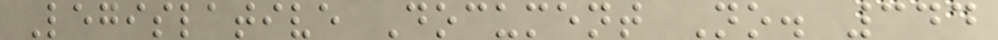Legislative Document No. 344
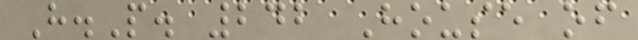H.P. 242 House of
